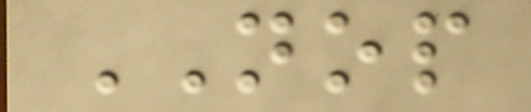NOP
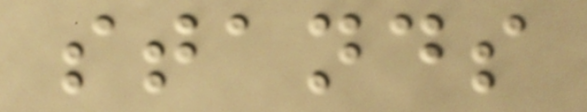stands
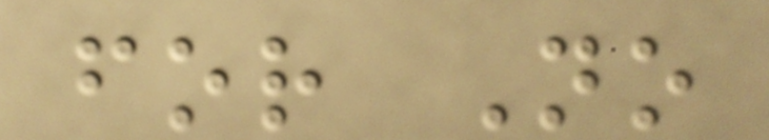for No
